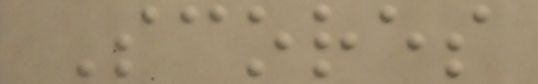Scores
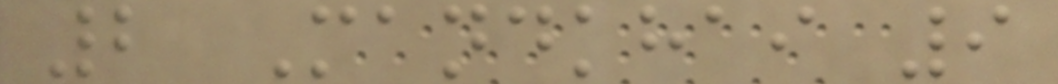2 Mandkhai 9
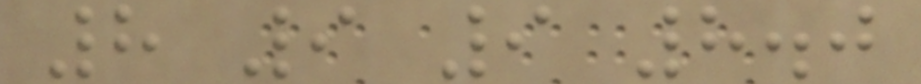8 9 9 8.0
